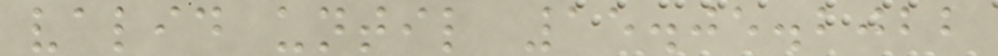valid until 15.05.2022
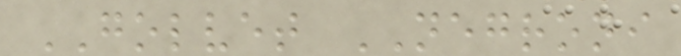GOLVET NEGRONI
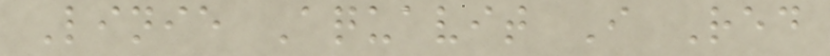Linie Aquavit I Red
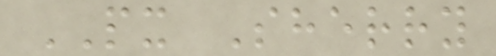PX Sherry
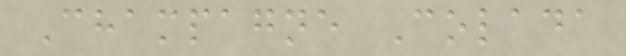Champagne Colada
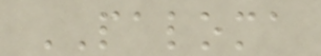PALOMA
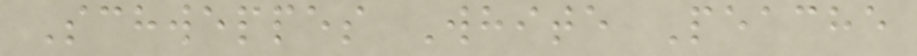Schweppes White Peache
